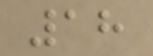18
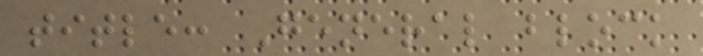title: General block
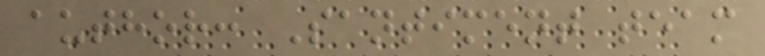author: Santiment team
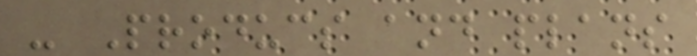- Producs and plans
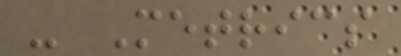- Metrics
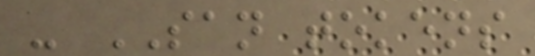- SAN tokens
